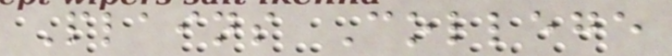Plains College
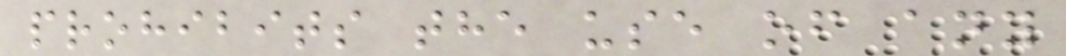prohibits the use of any
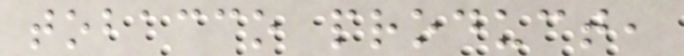tobacco product,
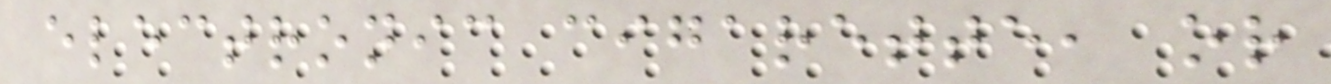electronic cigarette, or
